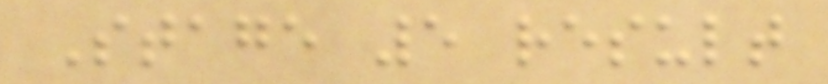Stage 5 result
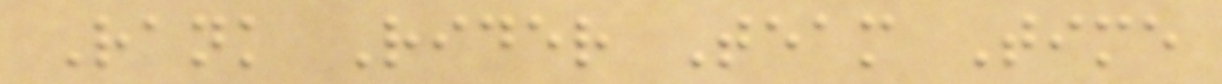Rank Rider Team Time
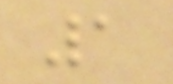1
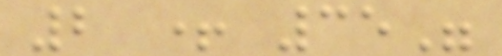2 + 35"
